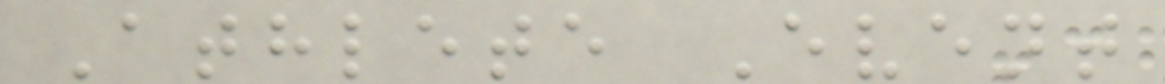Athlete Event
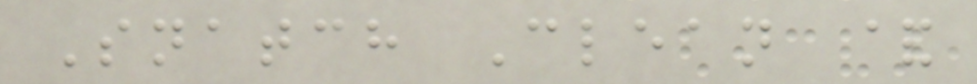Snatch Clean &
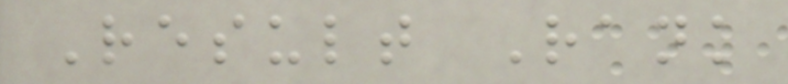Result Rank
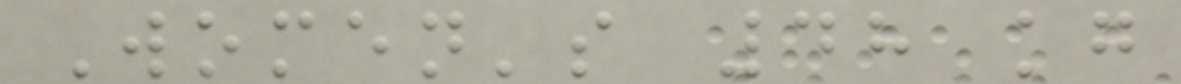Women's 48 kg
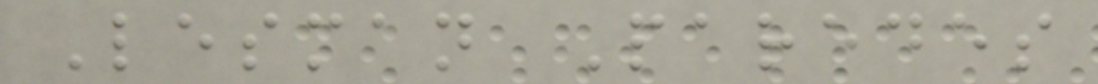Lesman Paredes
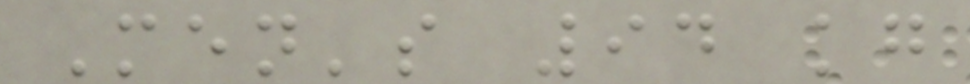Men's 94 kg
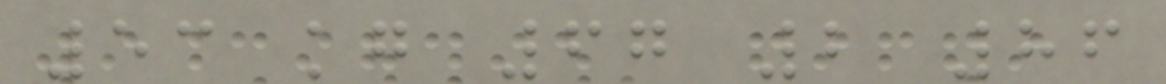53 kg 67 2 86
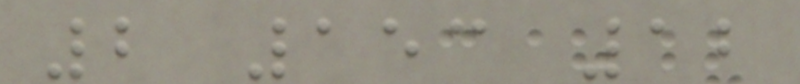2 153 12
